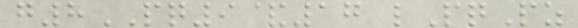g8PQ9&17 lPqPz
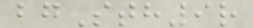bgSth9r
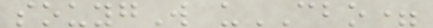souygW uCBO=
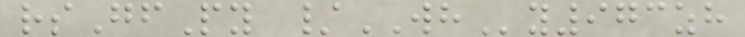rsGfPy /WHy973zh
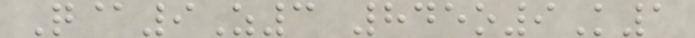Q@9Z3 845o9K1
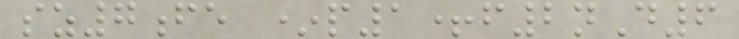sz7fe *p1+f2nD6
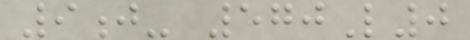9j- 570L0
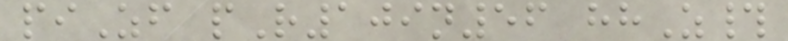piZf pR109n56 hhZ#
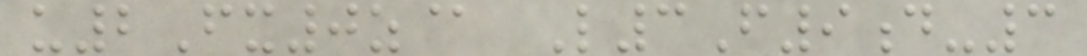u2Fx0z@ L3F9d-3
